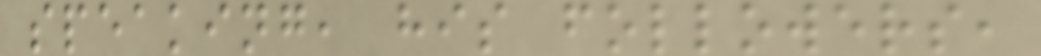speaking, his followers,
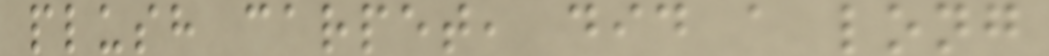plush carpet, did a long
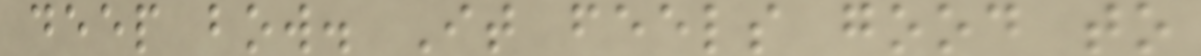deep bow. It feels good to
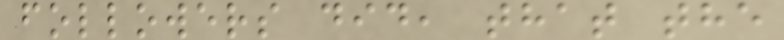followers did, that the
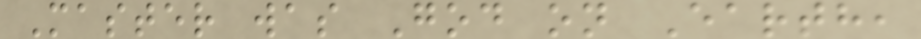Master was God on Earth,
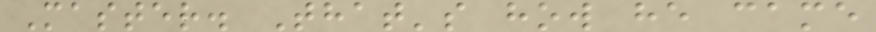Master. That's how he came
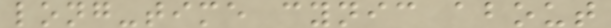long-time cynic about
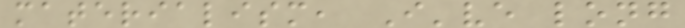materialism, I've long
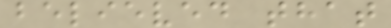believed that
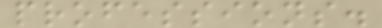professions.
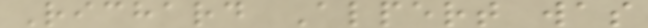Richard Alpert was
